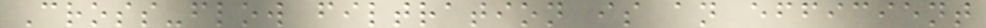Cross-flow filtration is an efficient
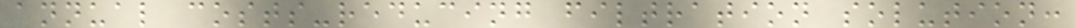annual costs-reducing filtration solution:
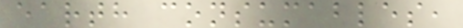earth consumables,
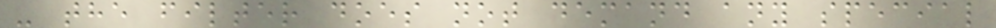- the filter does not demand any special
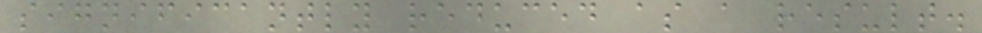significantly reduced as a result.
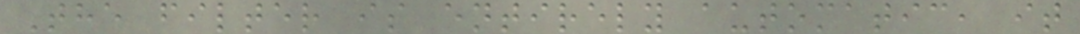The filter is entirely automatic, it
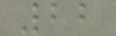22
